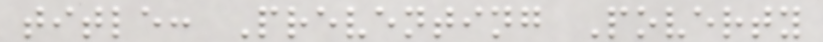title: Preventing Poverty
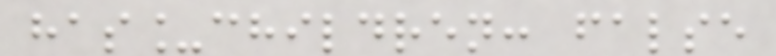has_children: false
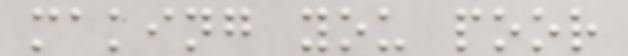making you poor
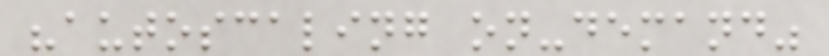"autoscaling on-demand"
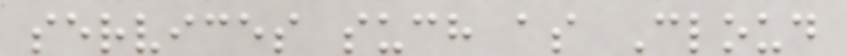services such as Cloud
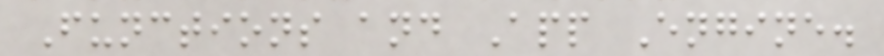Functions and App Engine.
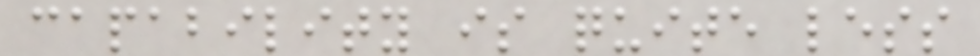capability is quite less
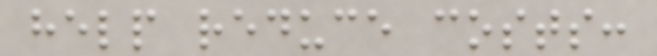help reduce costs:
